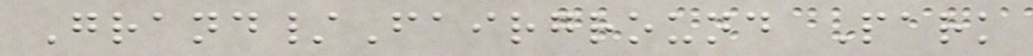Grand/Fairground Park
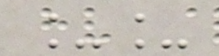__
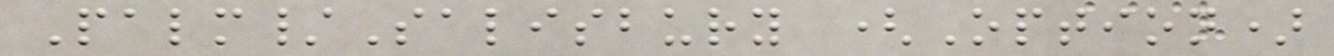Palm/Salisbury (Option)
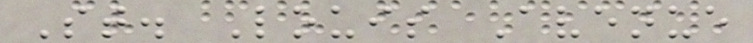St. Louis Avenue
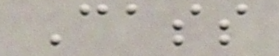Cass
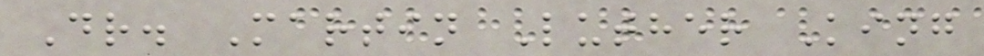Dr. Martin Luther King
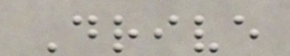Drive
